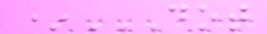*DOT
